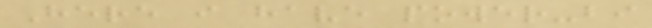Here i have power-bi
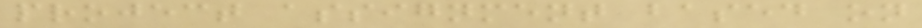project assignment based on
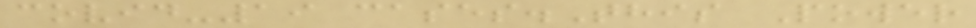covid-19 cases.This Power
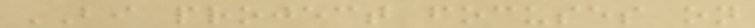BI project focuses on
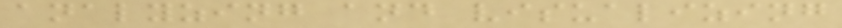analyzing and visualizing
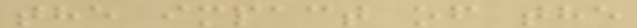the impact of the
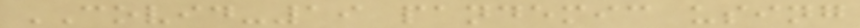COVID-19 pandemic using
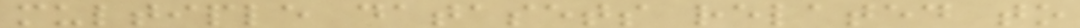multiple datasets related to
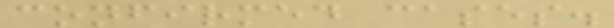confirmed cases.
